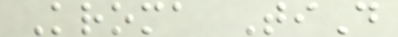Kroma TiD
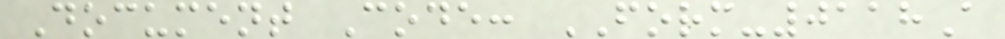Document Code: FORM-0118A
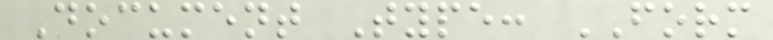Document Type: FORM
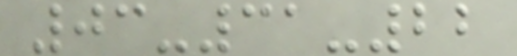03-31-22
